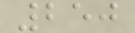250
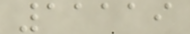11119
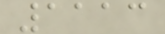1113
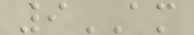9AM
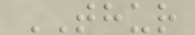THUR
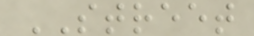STREET
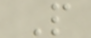P
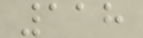118
